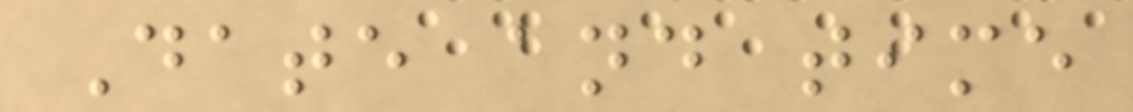Date and time
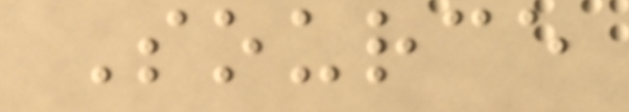Source
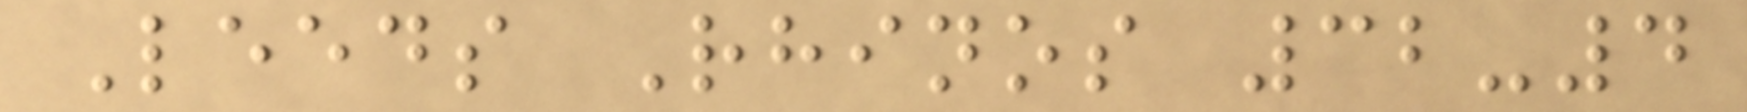Leeds Rhinos 32-4
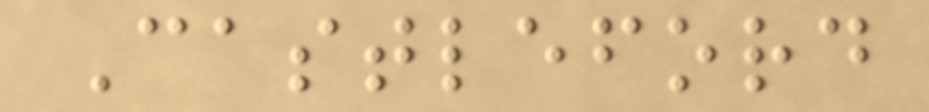Castleford
